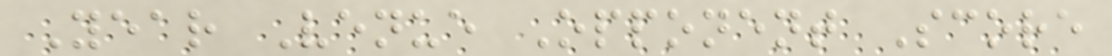Year Venue Opponent Score
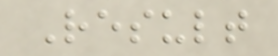Result
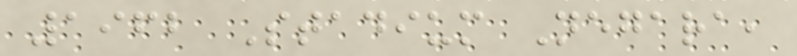1962 Stadium Negara,
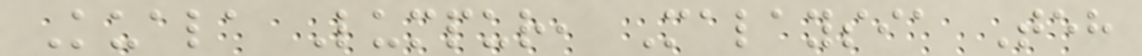Kuala Lumpur, Malaysia Teh
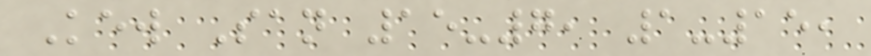Kew San 15-7, 1-15,
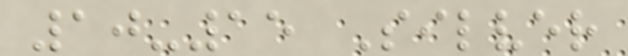10-15 Silver
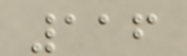116
